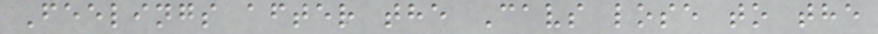Feelings after the Cavs lose to the
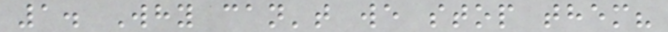1. Why can't we stop them?
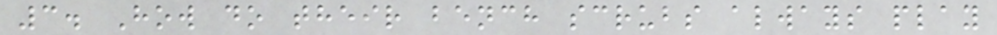3. How do their bench scrubs always play
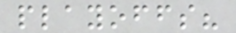playoffs?
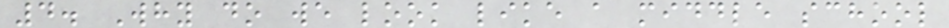4. Why do we look like a middle school
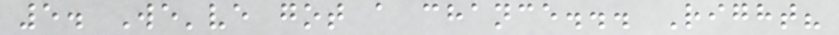5. We've got a chance... Right?
